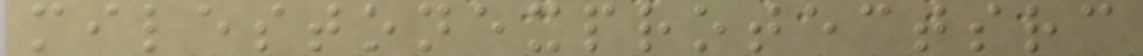milestonexprotectsrc
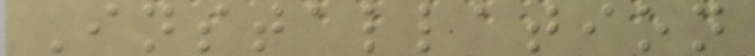Installation
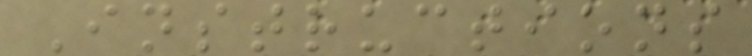Instructions
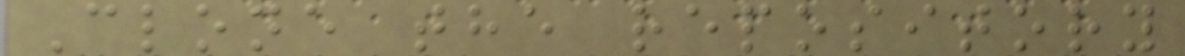Clone the repository
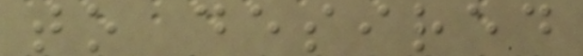to desired
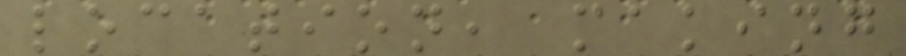location, making
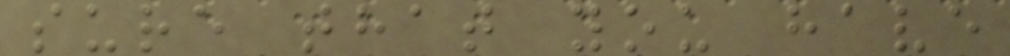sure that you have
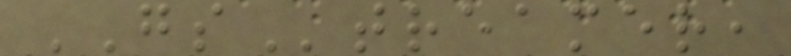GStreamer,
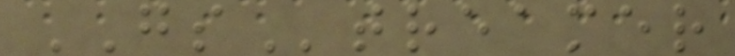GStreamer
